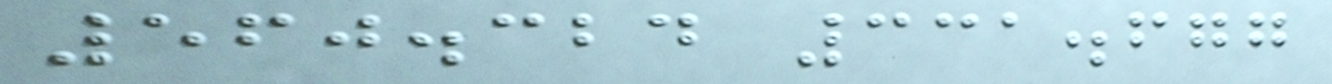560.324 331.677
